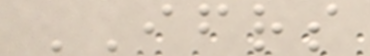IFRS
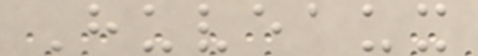Huveaux
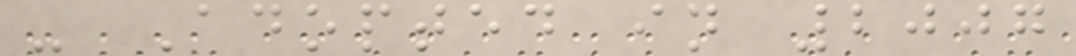- Adopted in 2007
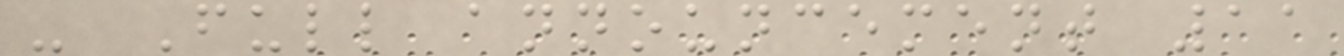- Full announcement 11
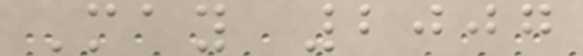May 2007
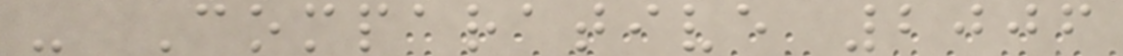- Comparative 2006
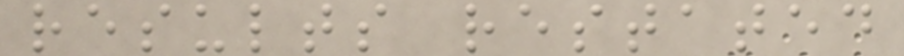results restated
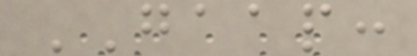GAAP:
